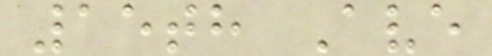15th Ave
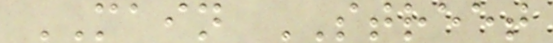MAIN STREET
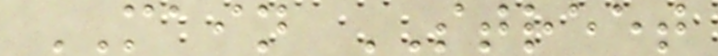MAIN STREET
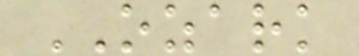OZARK
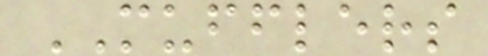MUFFLERS
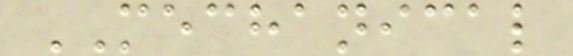MECHANICAL
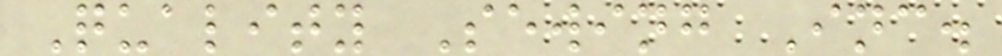Quality Sewing Inc.
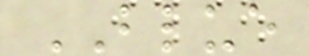BLUE
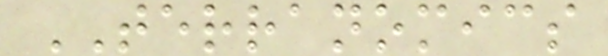TERRANOMICS
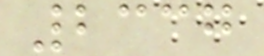2337
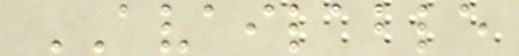AVAILABLE
